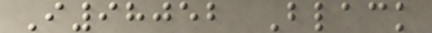I98052 Black
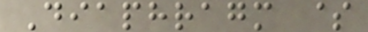Diaphragm $
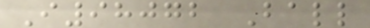I98072 Ball
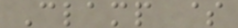Clamp $
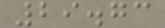29.73
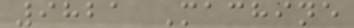9821 Machine
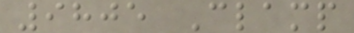9805 Clamp
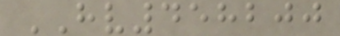HV458200
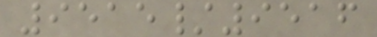9515/9516
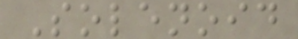Solenoid
